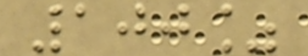100%
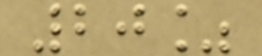20%
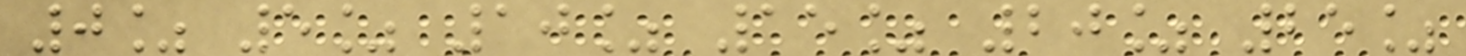0% 5% 10% 15% 20% 25%
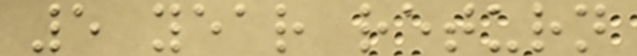5 year return
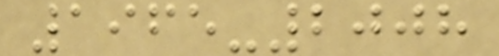1965-2008
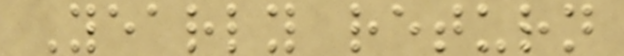Yearly return
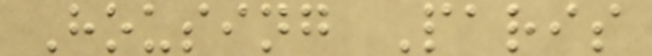Housing Paris
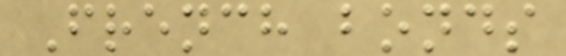French bonds
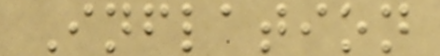Inflation
